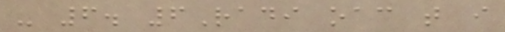- 6. 6Radi oac t i
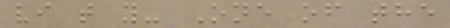vi t y- One of the
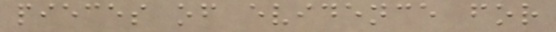pieces of evidence for
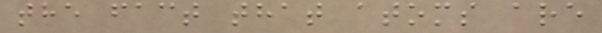the fact that atoms are
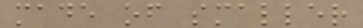made of smaller
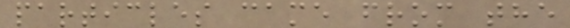particles came from the
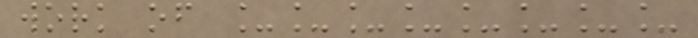work of ________
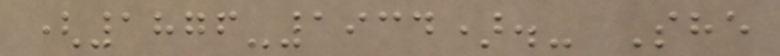(1876-1934).- She
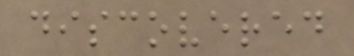discovered
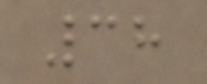38
